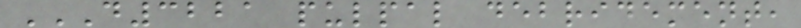D3221 PULPAL DEBRIDEMENT,
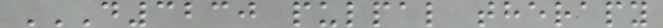D3230 PULPAL THERAPY
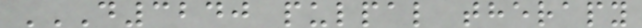D3240 PULPAL THERAPY
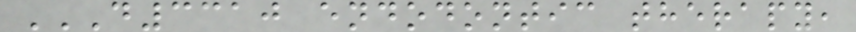D3310 ENDODONTIC THERAPY,
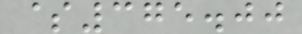$375.00
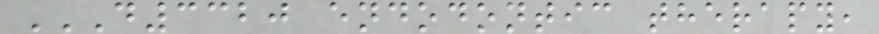D3320 ENDODONTIC THERAPY,
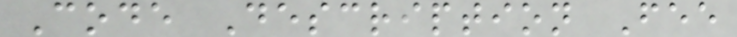Code Description Fee
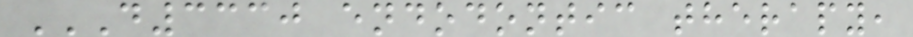D3330 ENDODONTIC THERAPY,
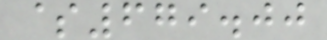$679.00
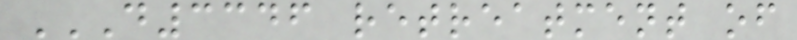D3346 RETREATMENT OF
